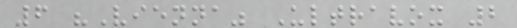6 "Vienna" Ultravox 2
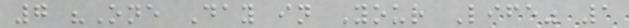7 "One Day in Your Life" 1
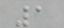1
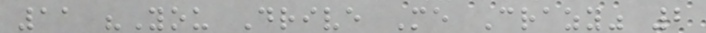11 "You Drive Me Crazy" 2
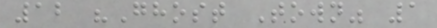12 "Ghost Town" 1
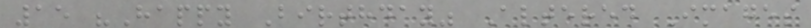15 "Happy Birthday" Altered Images
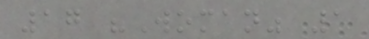17 "Woman" 1
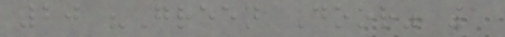20 "Green Door" 1
